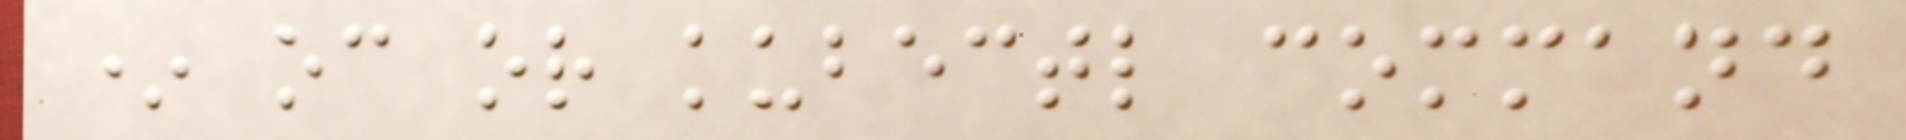* oc or kubectl command
